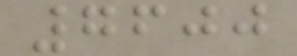7600
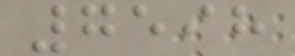7598
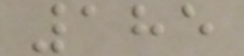185
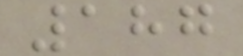187
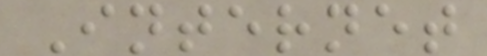Internet
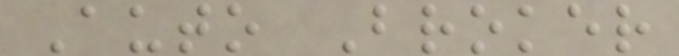Auto Broker
